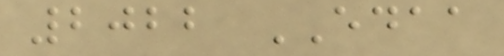2022 EDAA
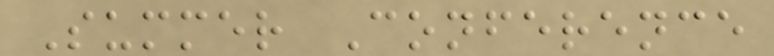Summer Conference
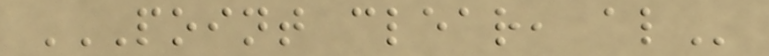POINT CLEAR, AL
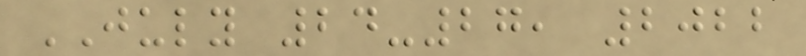JULY 24-27, 2022
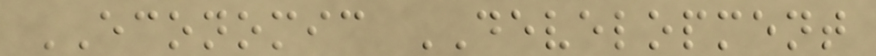ECONOMIC DEVELOPMENT
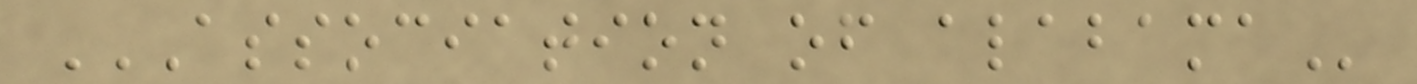ASSOCIATION OF ALABAMA
